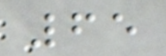65
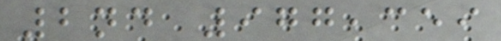2nd 977,359
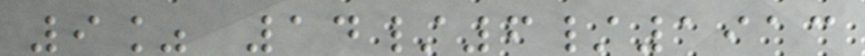9% 14/6/1913
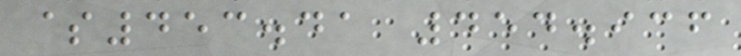$453.41 454.936
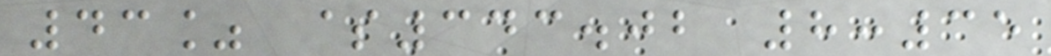43% $343.02 8:35
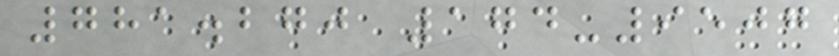781.270 174-9507
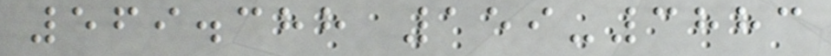569.388 159-3883
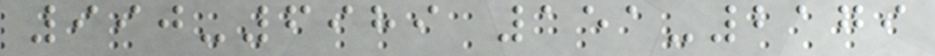990-6989 151-2179
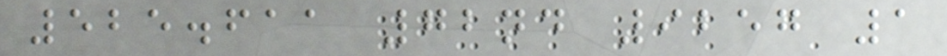525.611 72nd 9257 1
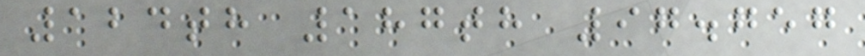124th 187th 97.757
